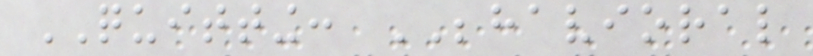QUITTING: BEHAVIORAL
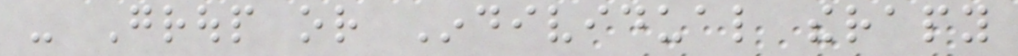- Group or Individual therapy
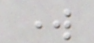work
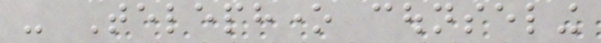- Telephone counseling
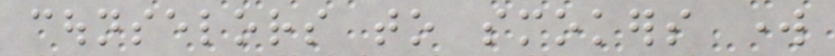counselors to smokers work
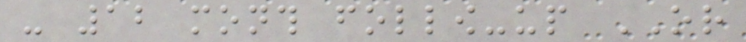- 12 month follow-up OR
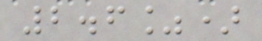2.6%)
